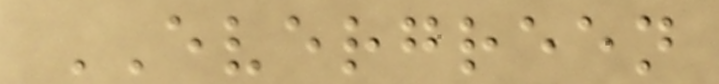EVERGREEN
